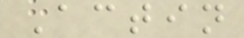Actin
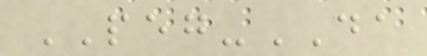PEG-DA
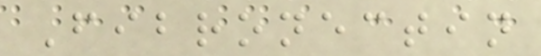Fibronectin
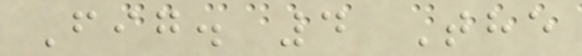Fig. 4 The
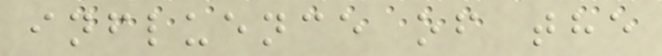influence of the
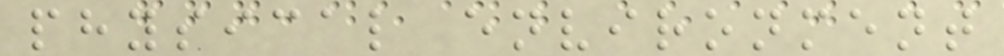physical environment
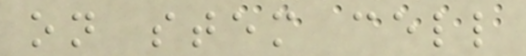on stem cell
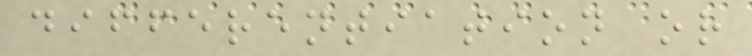differentiation or
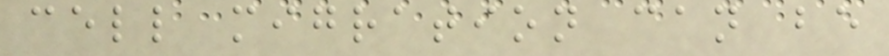cell migration can be
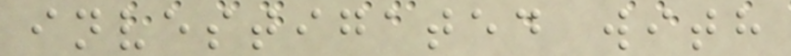investigated with
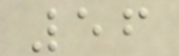56
